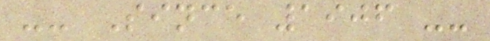-- Since 1906 --
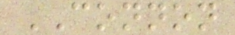CONNON
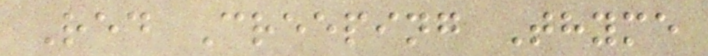Red Creeping Thyme
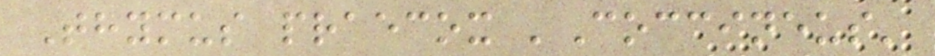Thymus praecox 'Coccineus'
